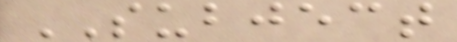SUBJECT
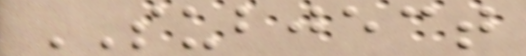SUBJECT
